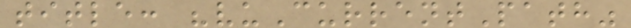title: "vuCurrentPath"
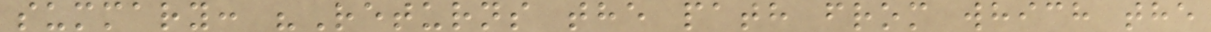summary: "Returns the path from which the
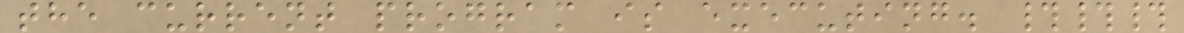the current program is executing. ###
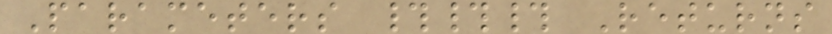Parameters ### Returns
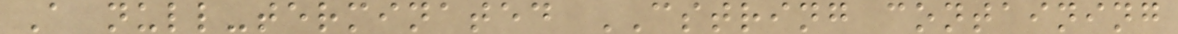A null-terminated CSTRING containing
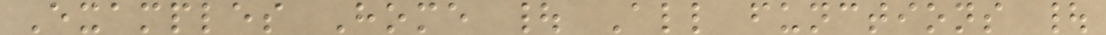Examples Home | All functions |
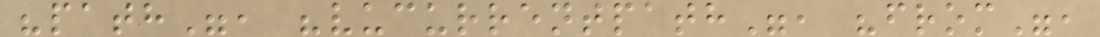"path", "vucurrentpath", "from",
